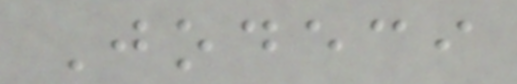Jodeci
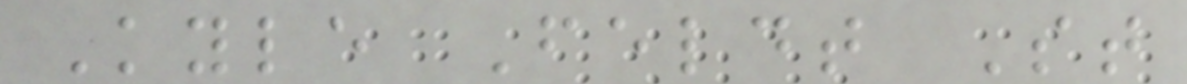Kyle Feldt St
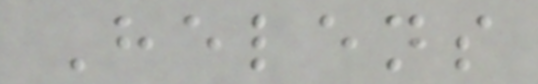Helens
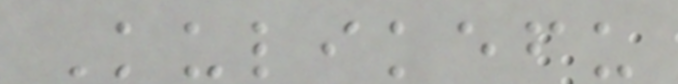Kulikefu
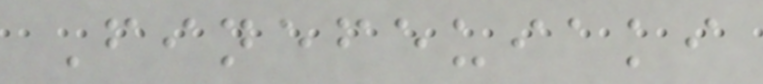Finefeuiaki
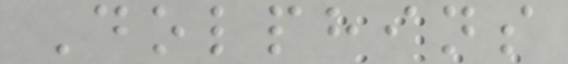Dolphins
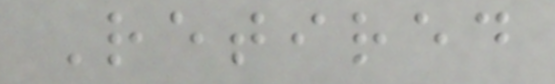Retired
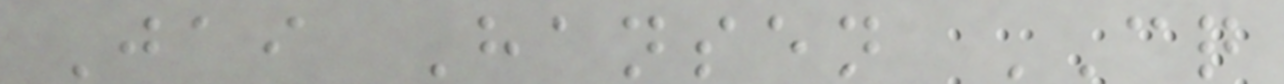Jai Hansen CQ
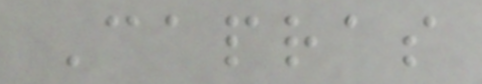Capras
